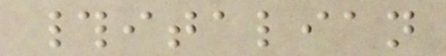#italian
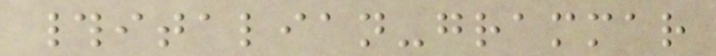#italian-grammar
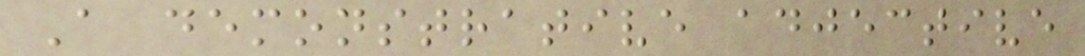A demonstrative adjective
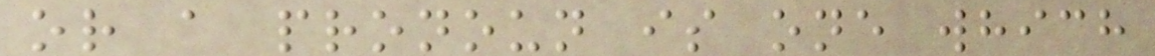or a pronoun is one which
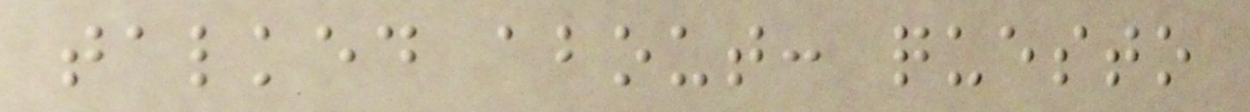talked about: questo
